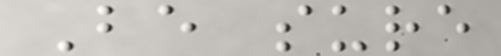Be sure
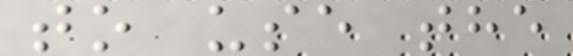to use the
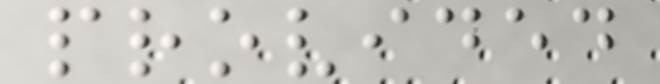provided
